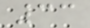33
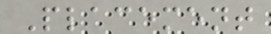Placement
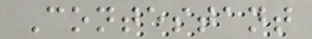Contestant
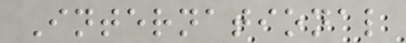International
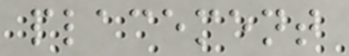placement
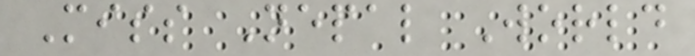Miss Nepal World
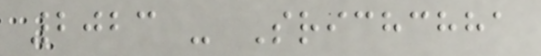2023 - Srichchha
